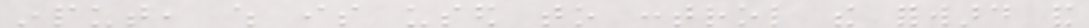input, which is used to control the forward and
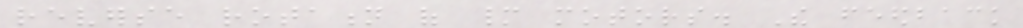reverse rotation of many motors. The feedback
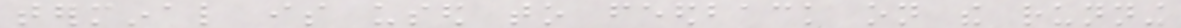terminal is used to feedback on the running
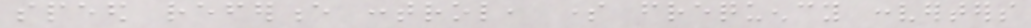speed reference control, some frequency converters
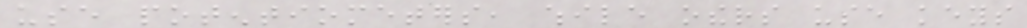use potentiometers, while others use keys
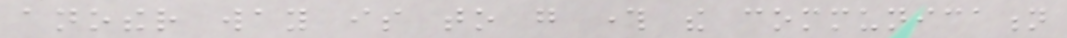another way is to go through the communication
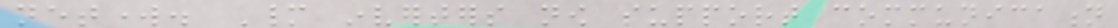network. Many inverters now support communication
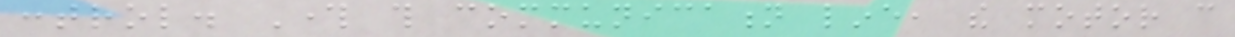control. Through this communication line, the motor can
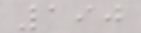190
